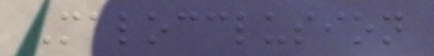Malocclusion
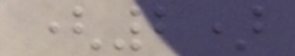(2)
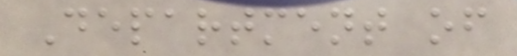Department of
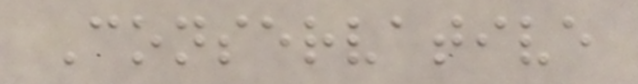Conservative
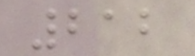212
